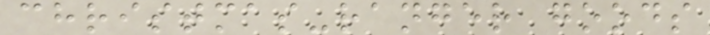christmas-ranger goods
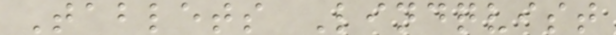Tablets Lindqvist
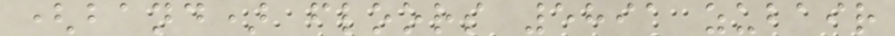(band) floors 5891 zubair
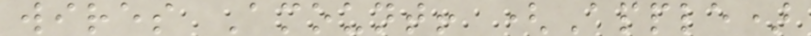wires Amount! (Apple)
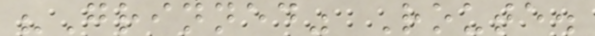"Grinned" Route.
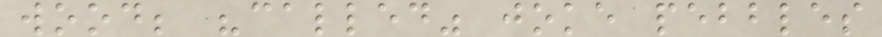wood; "called" joke pebbles
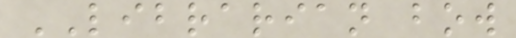LIBRARIAN bow
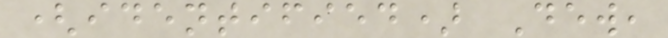(identified) Dew,
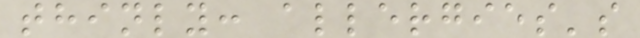thinly: allergies's
